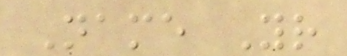Name Yr
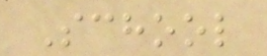School
